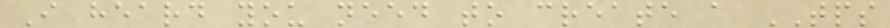I heard you need to create a TPS
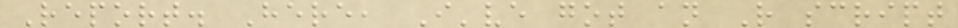Report. Here, I've got an R script
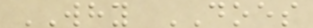WHY DOES
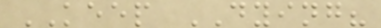KEEP DYING?
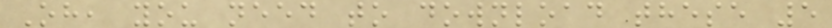Oh, you need to download these 5
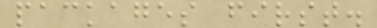packages first.
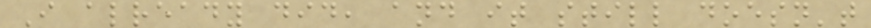I already did, and it still doesn't
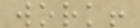work!
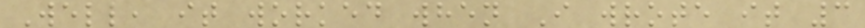Well, it worked when I wrote it 3
